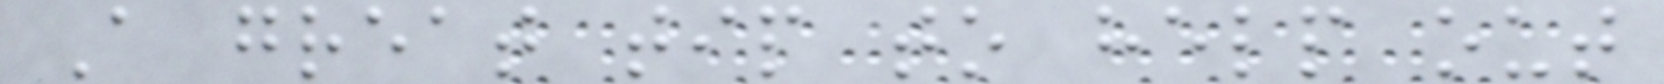A great tip to help out
